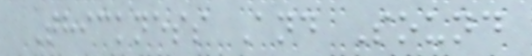Thickness And Sound
